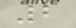2
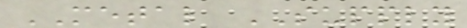METAL SUPPLY
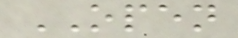OPEN
